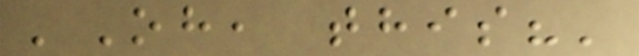'Oh, this?'
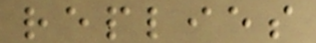replies
